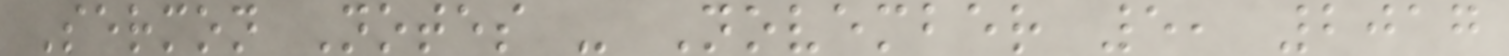Sermon Notes - November 5, 2017
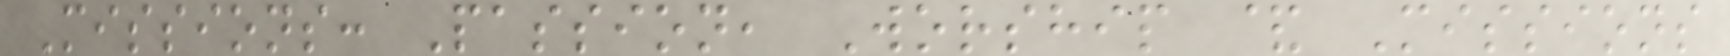Missions: Passion, Worship & Missions
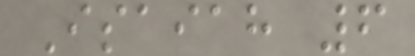Isaiah 6
